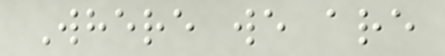Where we are
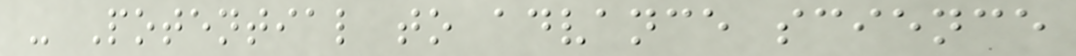- Potential to advance science
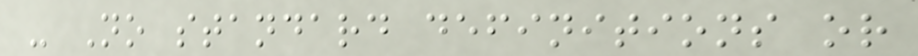- No standard definitions or
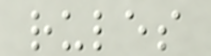rules
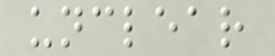unclear
